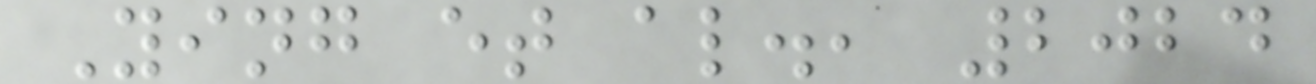Ying et al., 2024
